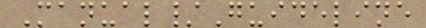Manual/Guideline
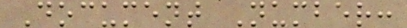Document Number:
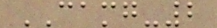CAMG-2
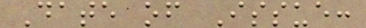Date of Issue:
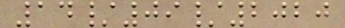14/09/2020
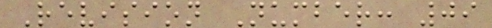Revision Number: 09
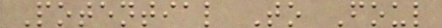Potential To Foul
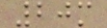20m
